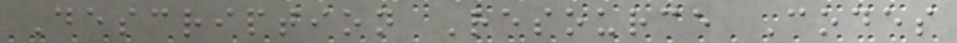Description Resource Codes
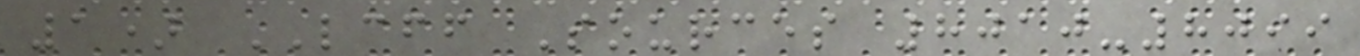1) LCFF Sources 8010-8099
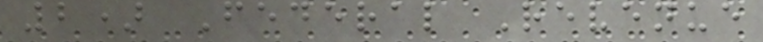2) Federal Revenue
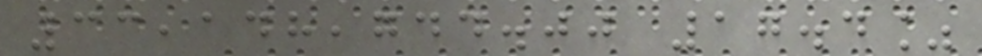33,148,744.00 17.4%
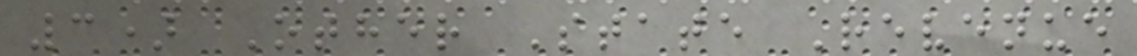3) Other State Revenue
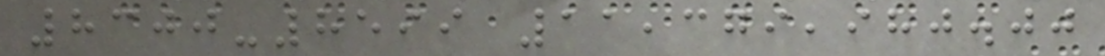8300-8599 11,379,980.00
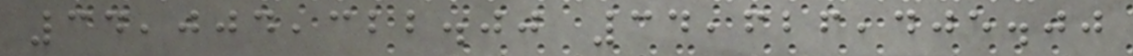34,004,322.00 34,626,405.00
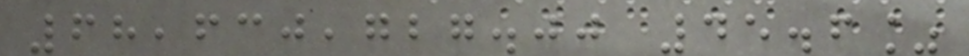68,630,727.00 45.6%
